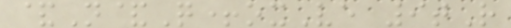&N&Q+oxVe 9tR
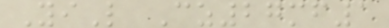YiL Cz27mf1
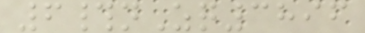6#nZq3896
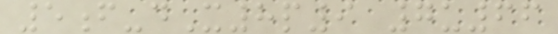5f-dX8p9 7u66
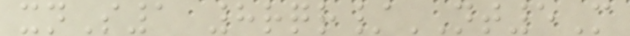xnS1 8rqr/NT5M
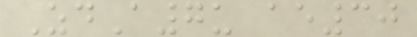ZdA7u ae30
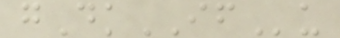gDkIFu
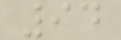94
